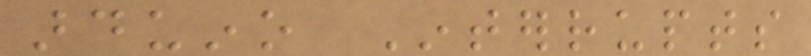arduino Interrupts
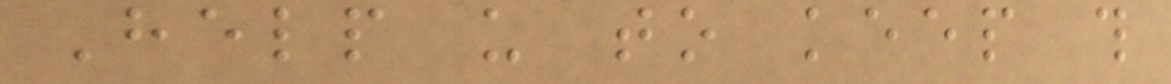Help us to keep this
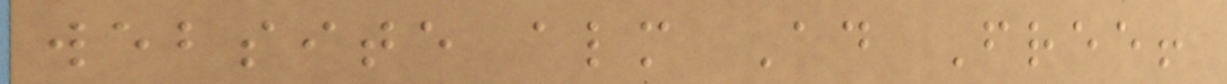website almost Ad Free!
